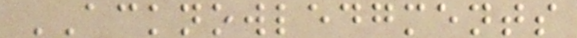ACKNOWLEDGMENTS
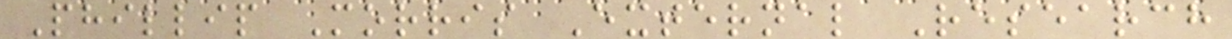Phillip Morris External Research
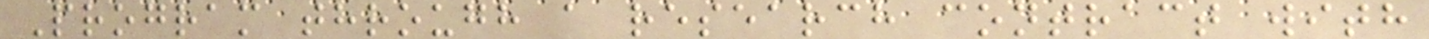Program through a research contract with
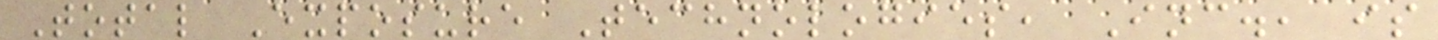Total Exposure Technologies, Inc., is
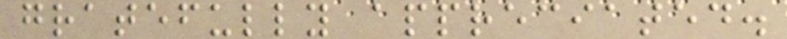gratefully appreciated.
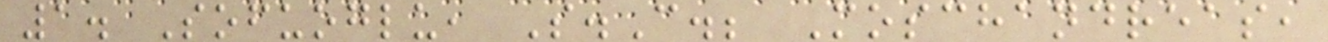1. Sofuoglu, S.C.; Moschandreas,
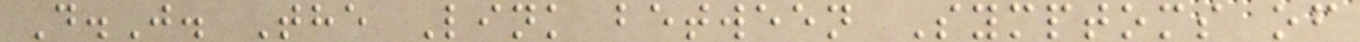D.J. The Link between Symptoms of
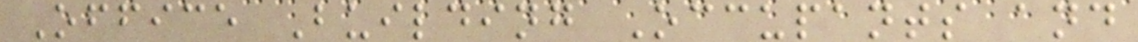Office Building Occupants and
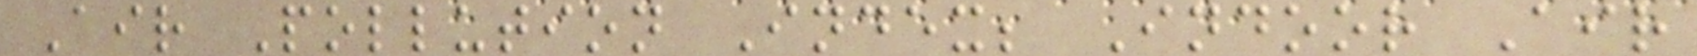Air Pollution Index; Indoor Air
